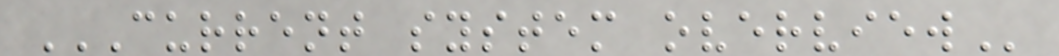CURRENT SYSTEM OVERVIEW
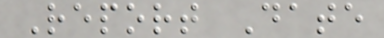Report Date
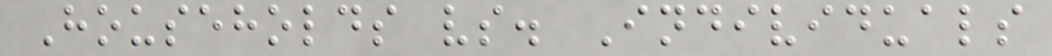Households vs. Individuals
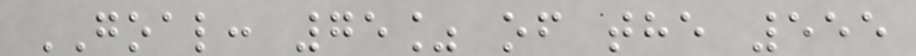GOAL: 75% of the 555
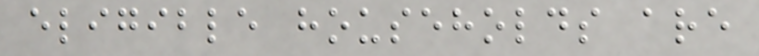eligible households are
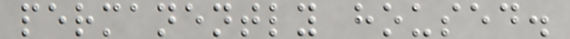permanently housed.
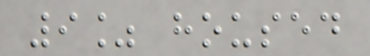9% housed
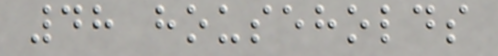48 households
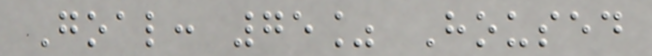Goal: 75% Housed
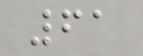61
